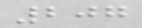207
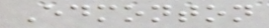Edmonton
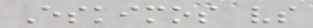Eskimos vs
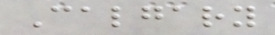Calgary
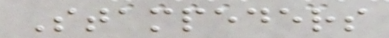Stampeders
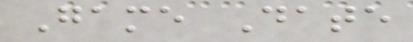Game Date
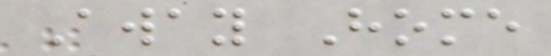Away Home
